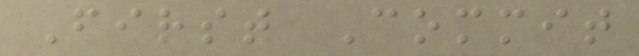First Commit
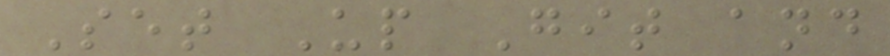Set Up Git and
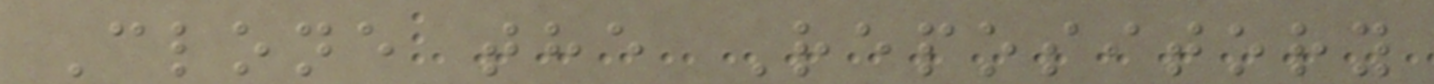Clone the Repository
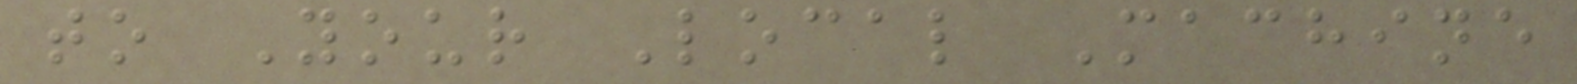to Your Local Machine
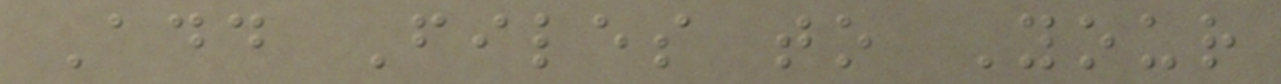Add Files to Your
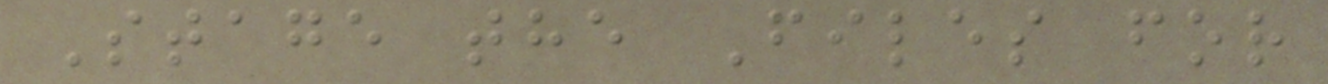Stage the Files for
